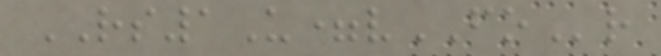RS1U=vFOr
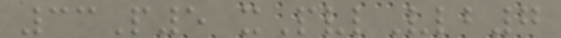33P5 xPvlVlb7
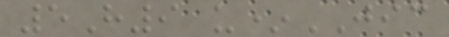5H9 u*JIC
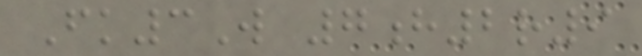Fk3W 7h2r9
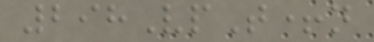298VpT+n
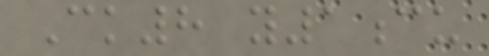Ck8 y1cu
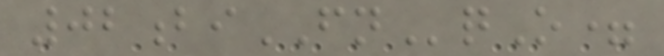02biFNqO=
